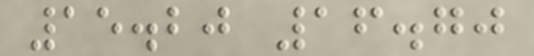15.20 16.70
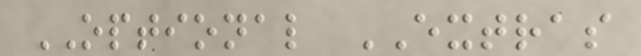OPTIONAL EXTRAS
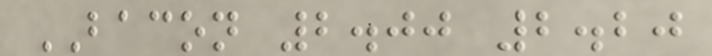BACON 2.00 2.20
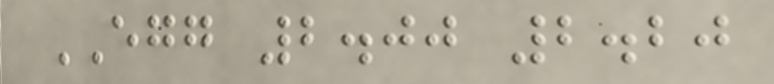EGG 2.00 2.20
